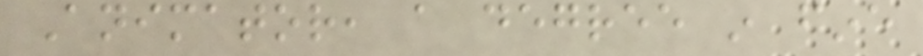Animator, a degree in fine
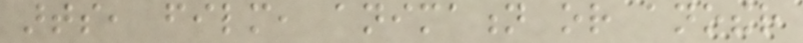arts, film, animation or another
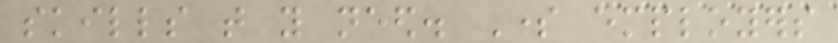skills that you need. Some employers
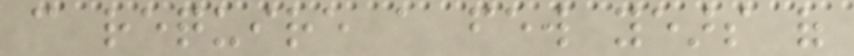can require a few years of
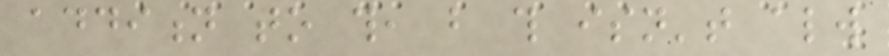addition to this, but this isn't always
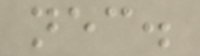necessary.
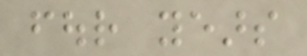four years
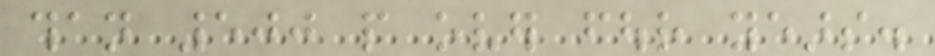than 500 people over four years.
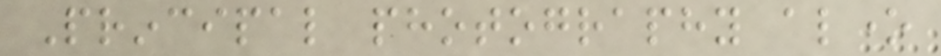Principal photography alone
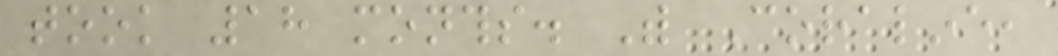took 18 months. With Coraline,
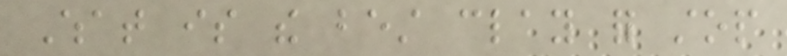What is the best clay for stop
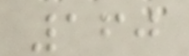160
